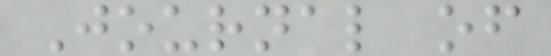Journal of
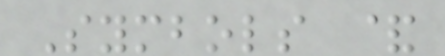Symbols &
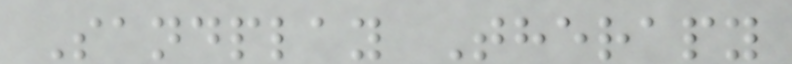Sandplay Therapy
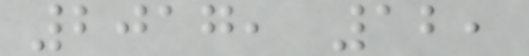2017, 12,
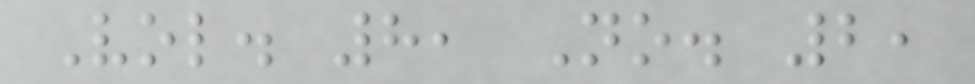Vol. 8, No. 2,
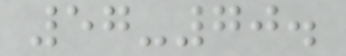57-70.
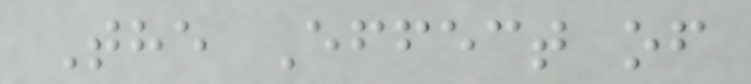The Effect of
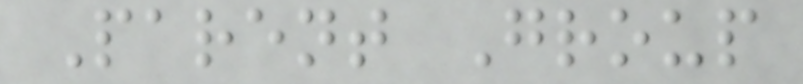Parent Group
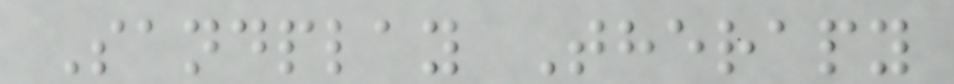Sandplay Therapy
